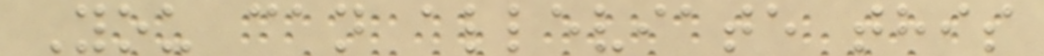You can alleviate this
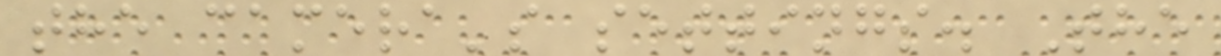the camera's settings. The
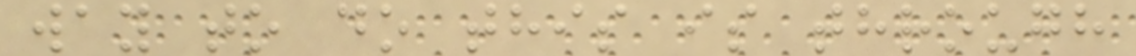way to do this is through
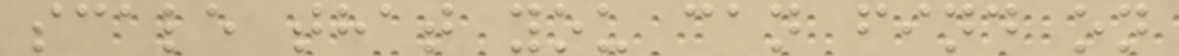scale that you can find on
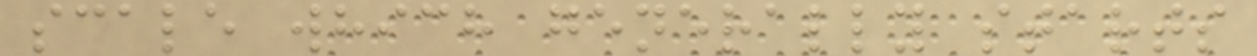scale which generally starts
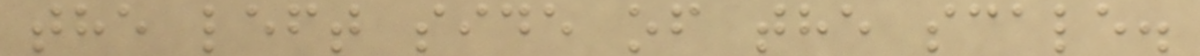the left side of the scale.
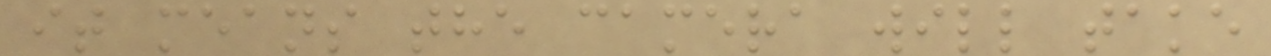it means the camera will take
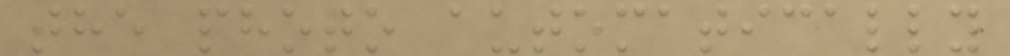the photo automatically
